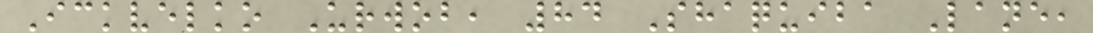Ickvelko Urwob, 84 Shaquiba Lane,
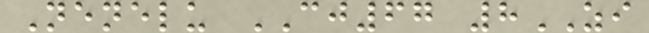Nenelu CJ67 8ZI
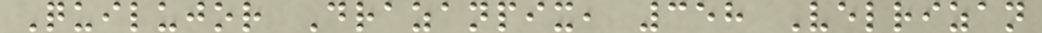Quilujor Drazanpix, 358 Velrizan
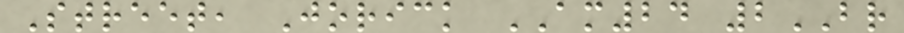Street, Jorick AM24 2BR
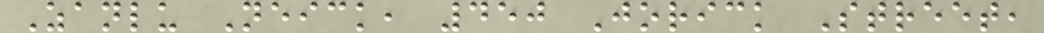Zanlu Neick, 450 Jorick Street,
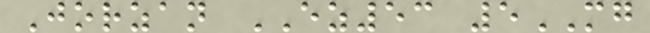Jorzan EZ53 5MG
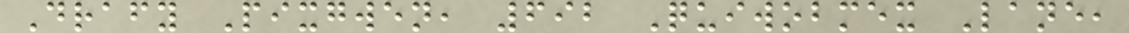Drafy Pixgwen, 692 Quiwobmex Lane,
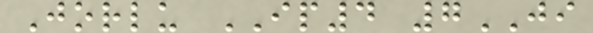Jorlu IP4 7JI
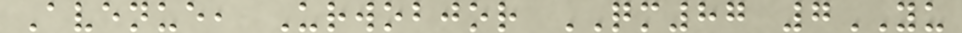Avenue, Urwobjor QM87 7YU
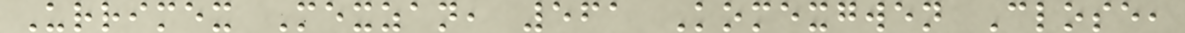Urrimex Mexzan, 561 Komexgwen Close,
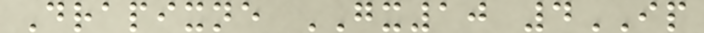Drapixne GX10 4IP
